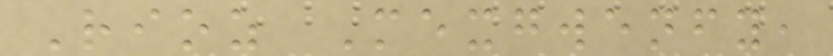Rioz Mexgwenfy,
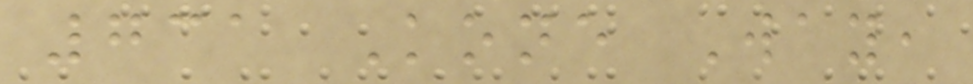731 Kone Way,
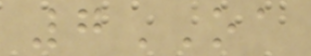7OA
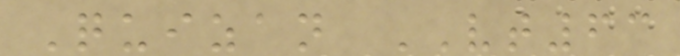Quizan VT63
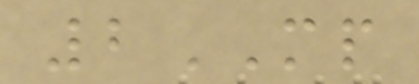2MP
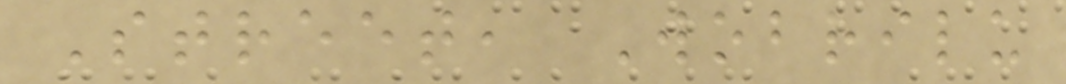Street, Wobrilu
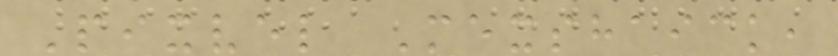Pixvel Mexshaick,
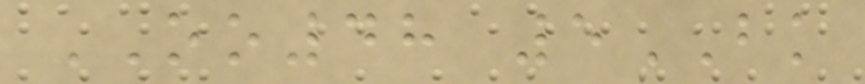OO48 5BK
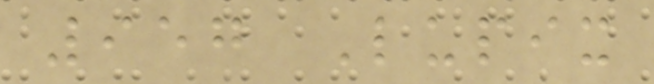957 Lupix
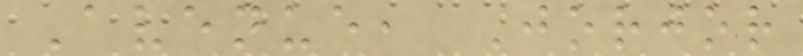Avenue, Jorjor
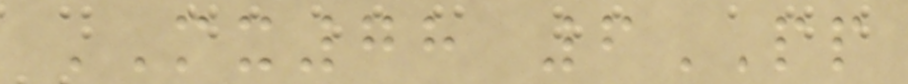MX78 6PP
